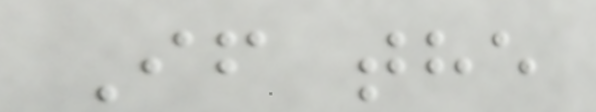If the
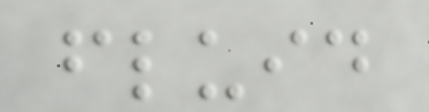fluid
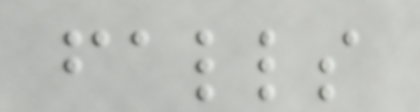falls
